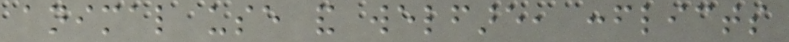animal use and welfare, conflicts
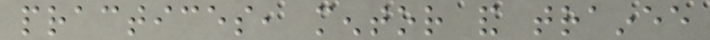practices, mentor and trainee
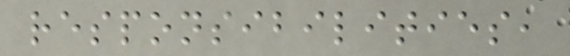responsibilities,
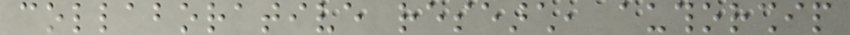collaborative research, authorship
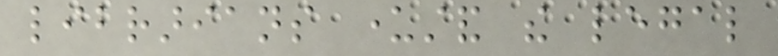librarians understand the legal
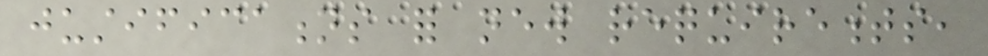justifications for new requirements,
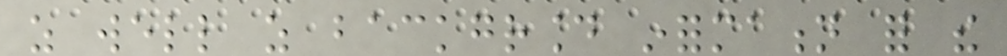as well as background information for the
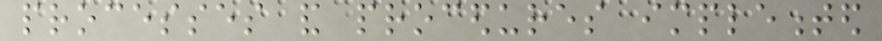processes and procedures implemented
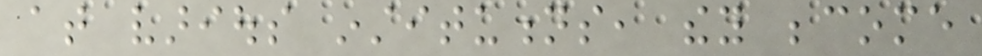at various institutions, they become
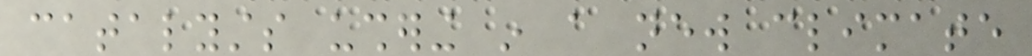catalysts ushering in a new climate
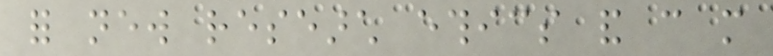for new research ethics and can more
